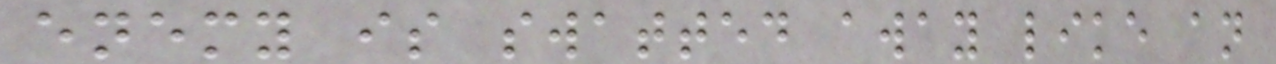enemy is swatted away like an
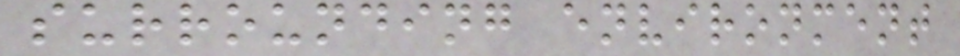surrounding environment
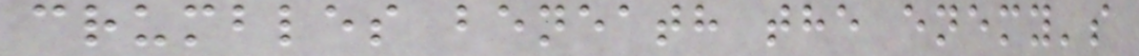crumbles beneath the enemy's
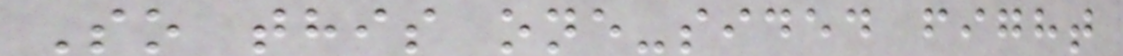So this one-sided fight
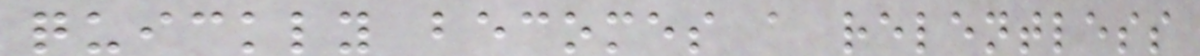quickly becomes a relentless
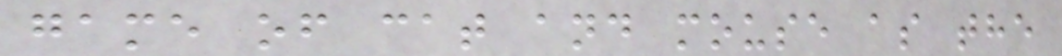game of cat and mouse as the
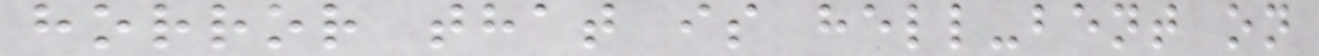horror that is hell-bent on
